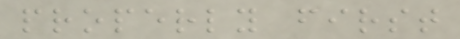properly first
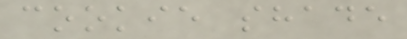cookie shade
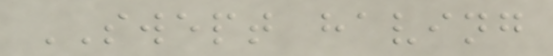SWEPT having
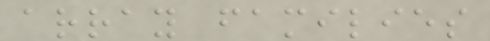array families
